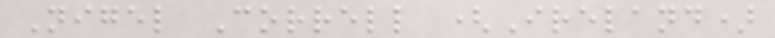Nigel Correll (Ireland)
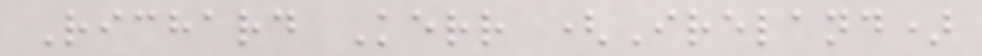Richard Kerr (Ireland)
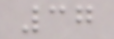37
